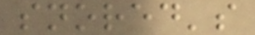snored's
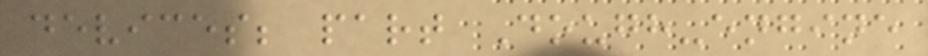devices; part Dough-engine
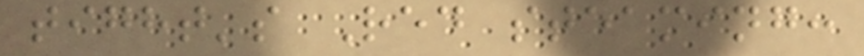tight's Red steaming:
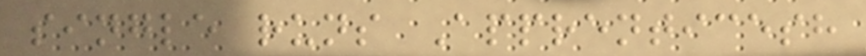single runs Apprenticesh
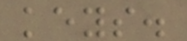keys.
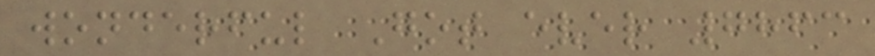wonderful Got ever 7863
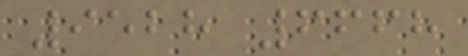9528 6668
